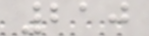210
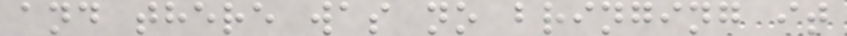and there was no bringing it
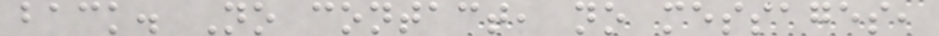back. No contact, no messages,
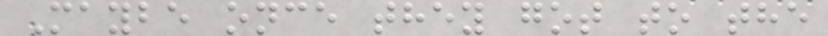Maybe once they got to the
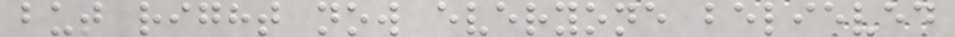but right now everyone believed
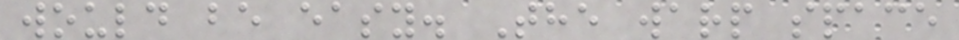would be easy. The warp space
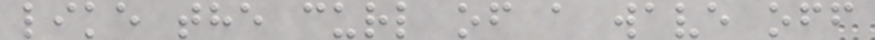like the curl of a wave off
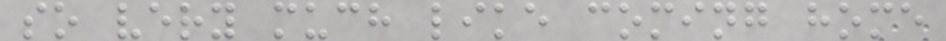so very much like coming home
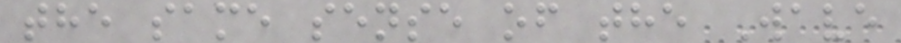the same sense of the Wave
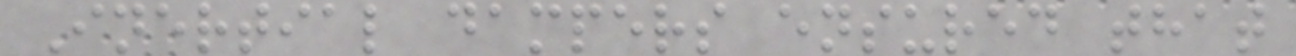Inertial dampers ensured that
